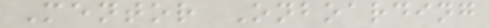Mentor Onboarding
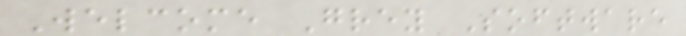Welcome Grey Software
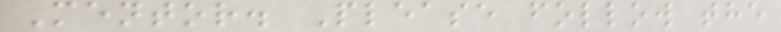Mentor. Please follow the
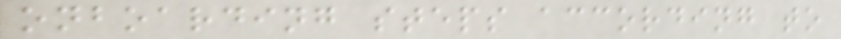onboarding steps according to
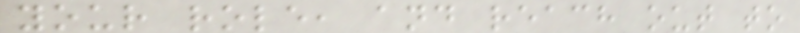your role, and reach out to
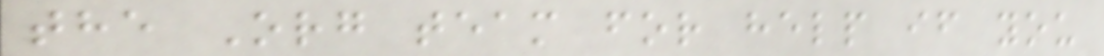the Org team for help if you
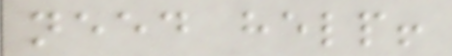need help!
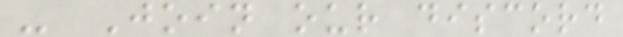- Join our discord
